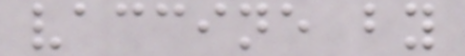vaccine by
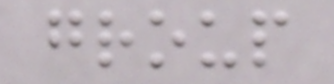group
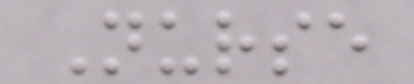Nurse
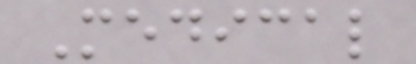Medical
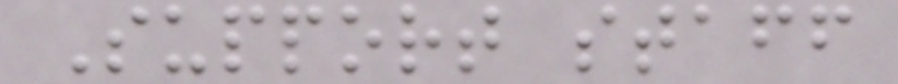Support staff
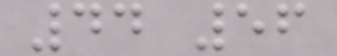44 56
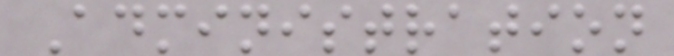Administration
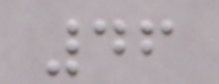46
